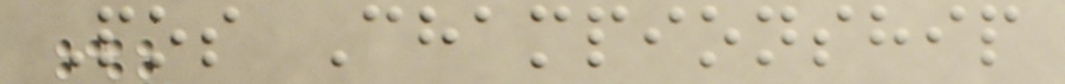Pos Championship
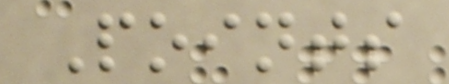Points
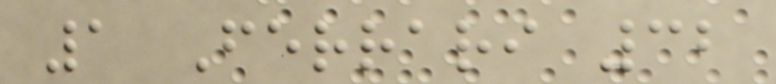1 Ferrari 32
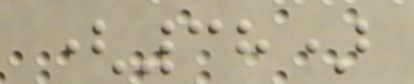(38)
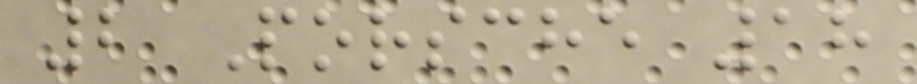2 Porsche 18
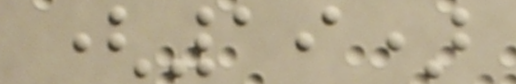(19)
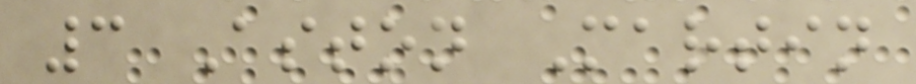3 Aston Martin
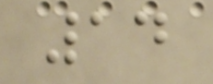14
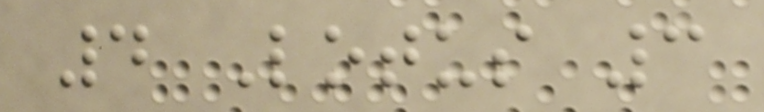4 Lotus 3
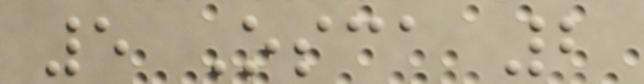5 Osca 2
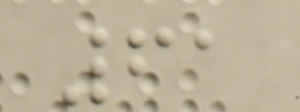61
